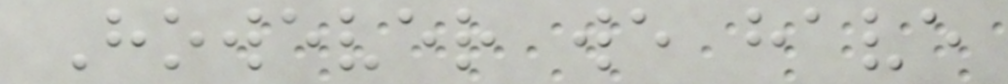However we have
